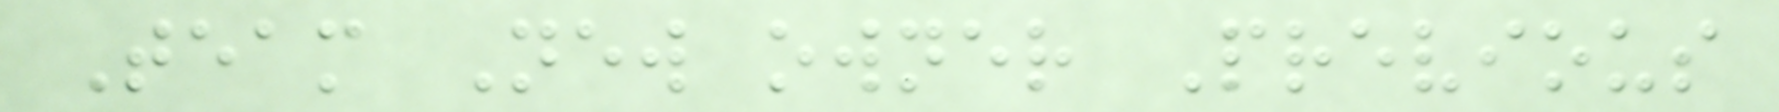Team New owner Previous
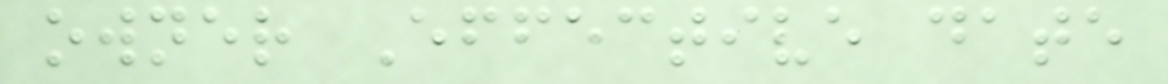owner Effective date
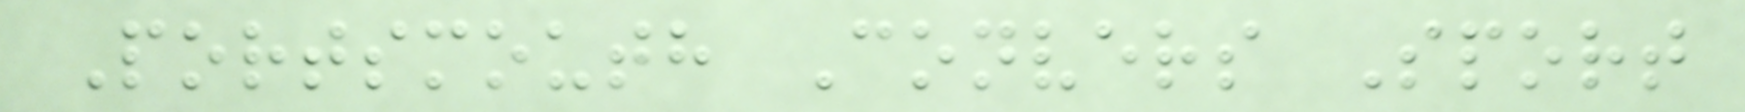Portsmouth Convers Sport
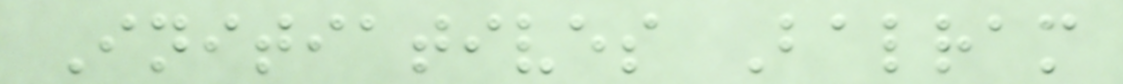Initiatives Balram
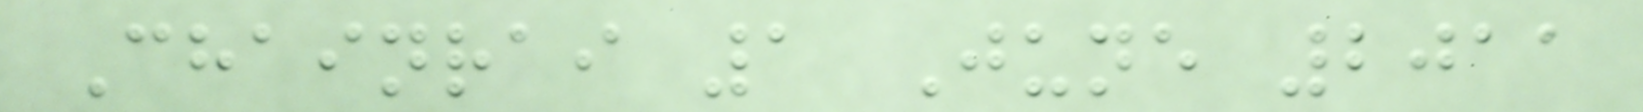Chainrai 1 June 2011
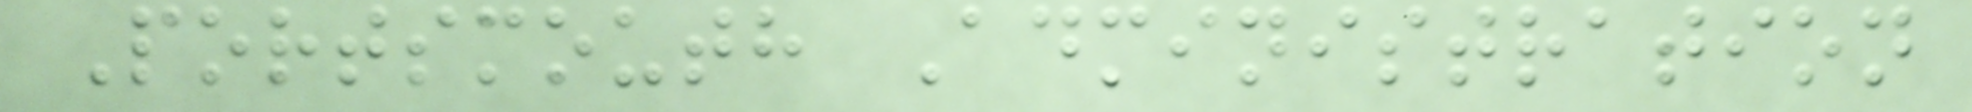Portsmouth Administration
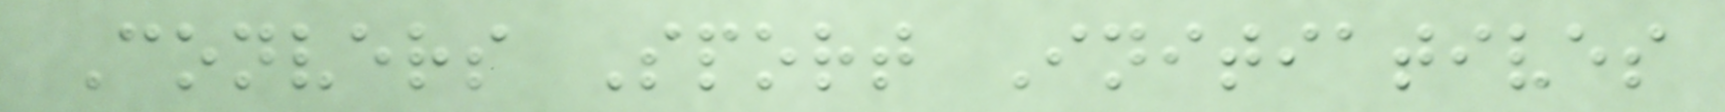Convers Sport Initiatives
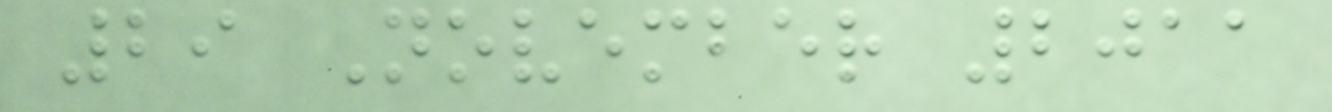29 November 2011
